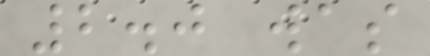2.0 was
